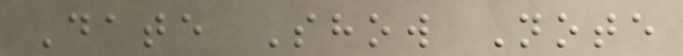Date Show Note
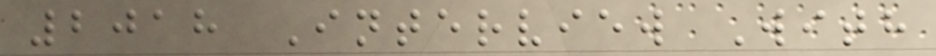2018 Interview With
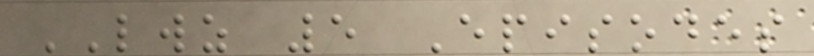LWZ 5 Episodes
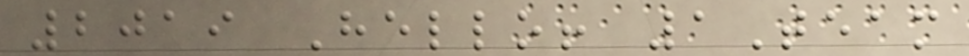2019 Hello! 1Team
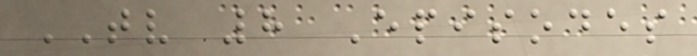TV 8 Episodes
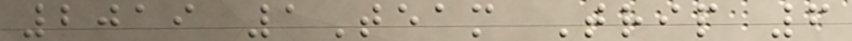2019 1Team Trip 6
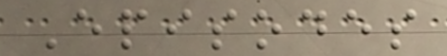Episodes
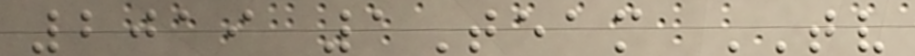2019 1Team TV
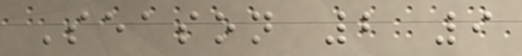Season 2 9
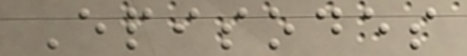Episodes
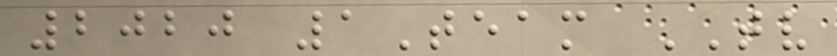2020 1Team TV
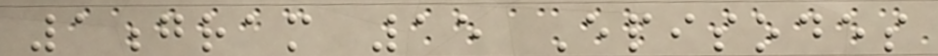1gram 15 Episodes
